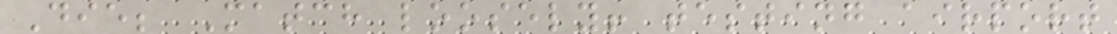Die; Match loosely! testing airport
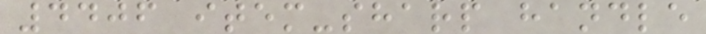4406 item-sharp handle
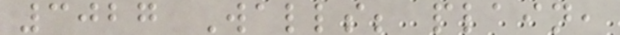3027 Walls; plain,
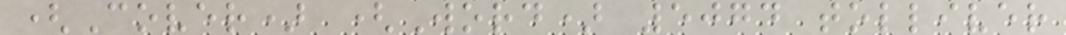(Cover) (Word) 5074 tolliver
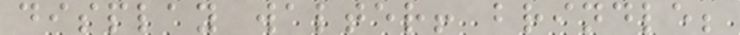display walter! brindle;
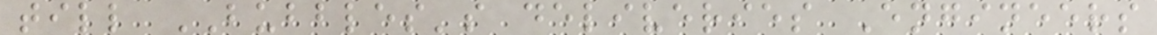till BUBBLES's deliveries Engineers
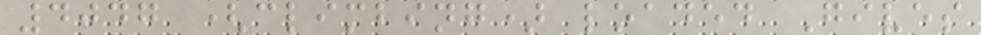4047 (climbing) loaded Gives
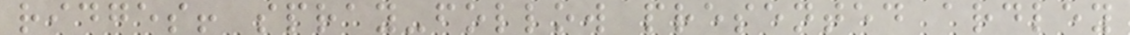ridges! spray-follow presented ardley
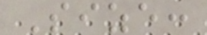Size:
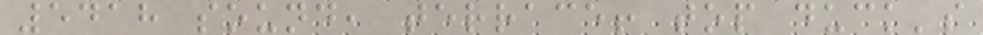5418 sound, terrace! top duck's
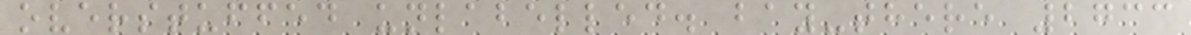overstuffed unlabelled. bay-there 2733
